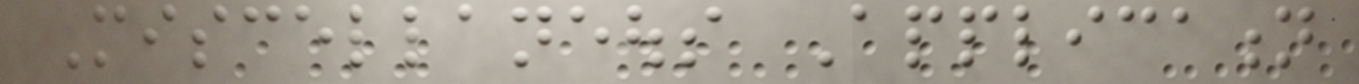Miscellaneous Application
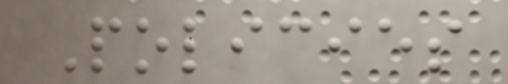Policies
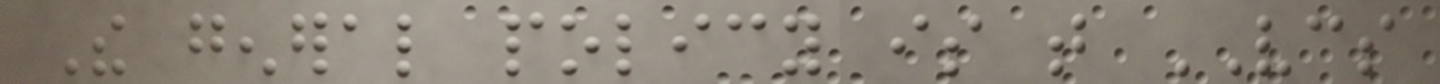The general policy is that VCS
